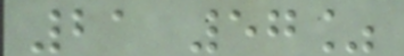21 57%
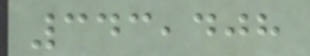343,408
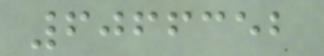6066352
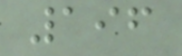196
